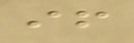if
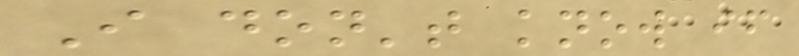I don't know if
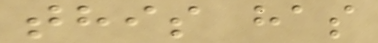this has
